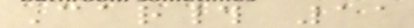Car# 11
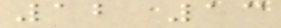12 13
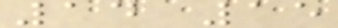14 15
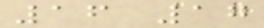16 17
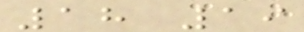18 19
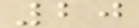20
